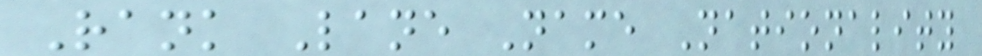Rank Lane Name Nationality
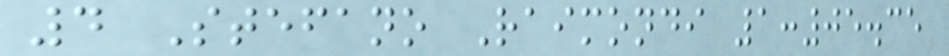4 Stefano Raimondi 1:05.35
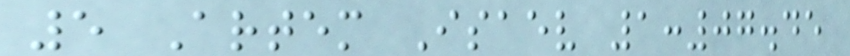5 Artem Isaev 1:07.45
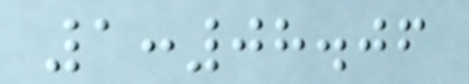1:08.06
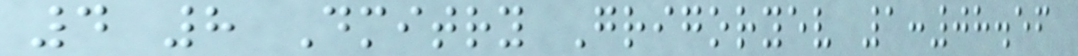4 8 Dmitry Grigoryev 1:08.56
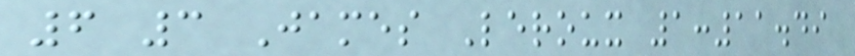6 3 James Leroux 1:11.49
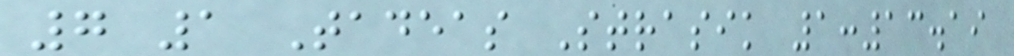7 1 Tadeas Strasik 1:13.19
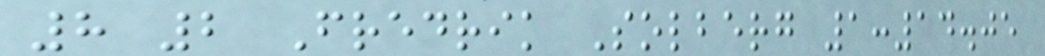8 2 Fredrik Solberg 1:14.05
